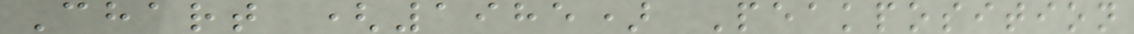Chart (1985) Peakposition
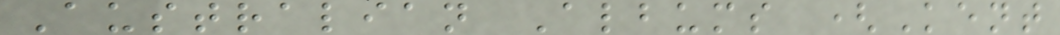Australian Albums (Kent
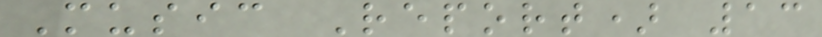Music Report) 13
